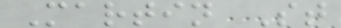Martin St
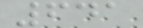641
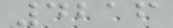4216
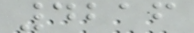4216
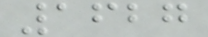1627
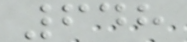648
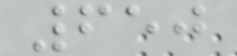650
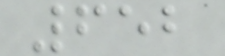652
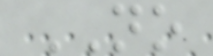NO
